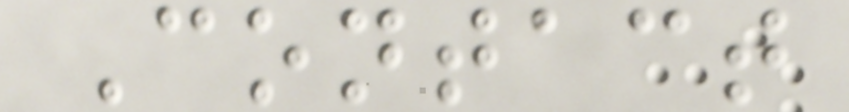Contact
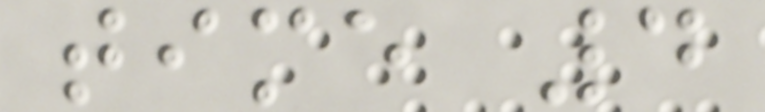time 4
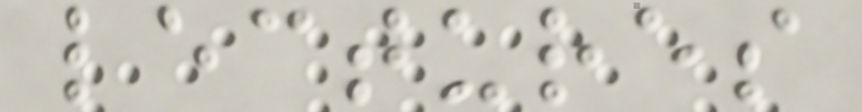lectures
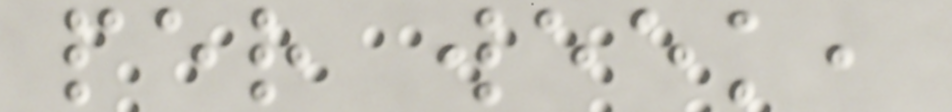per week,
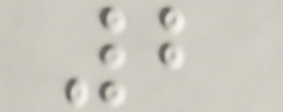2
